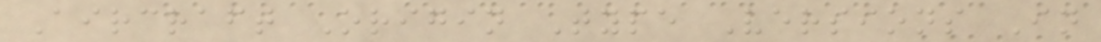Aircraft Origin Type Versions In
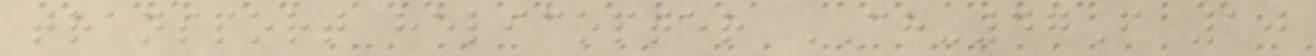transport helicopter CH-47F 10
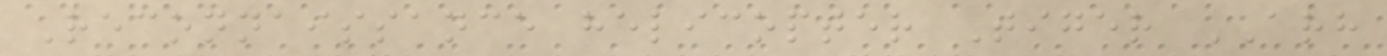Reconnaissance helicopter Tiger ARH
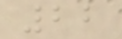22
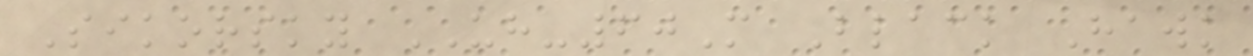Sikorsky UH-60M Black Hawk
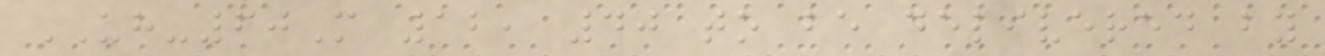UH-60M 12, 40 to be delivered by
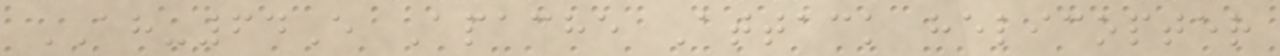AH-64E Apache Attack helicopter
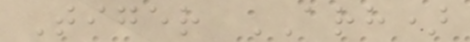Tiger ARH)
